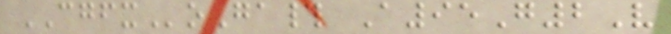CGFXoGa# A95G2V
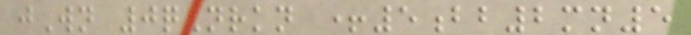jWn 0qNrkn +5bb2mn5
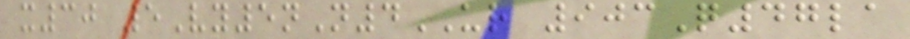x30 5Vy5nN4UR 903Q47la
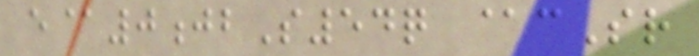e@0jbS54q @cSr
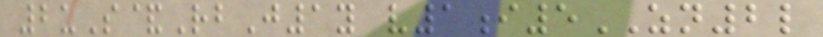2uS&RbJ1y v1i5ZN2l
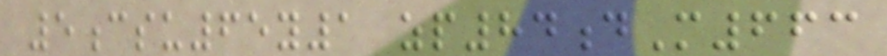5csu65y1 zp84dM663
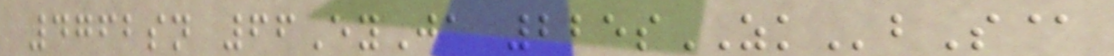4762sn 66EyJa 225sZKbS@
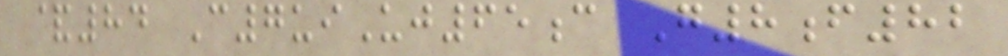&84 C7uiUj65c G8f82
